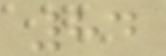84
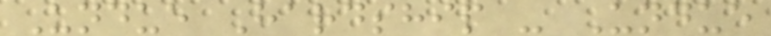Undue Hardship - Undue
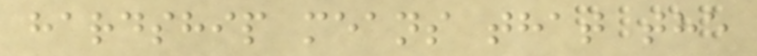hardship means that the
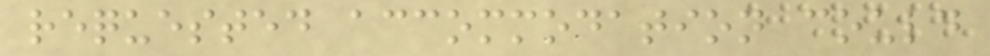requested accommodation could
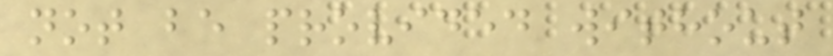not be provided without
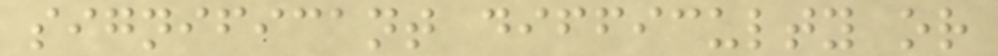significant difficulty or
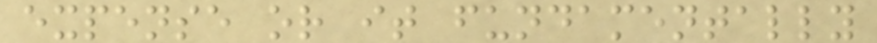expense or it fundamentally
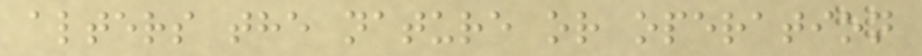alters the nature or operation
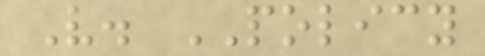V. POLICY
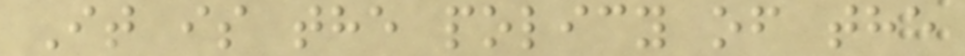It is the policy of the
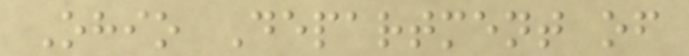Ohio Department of
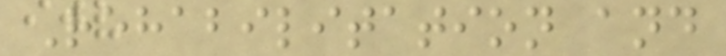Rehabilitation and
